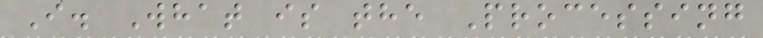I. What is the Processing
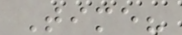Time?
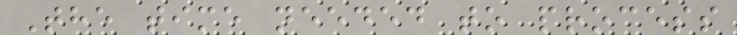The time needed to process
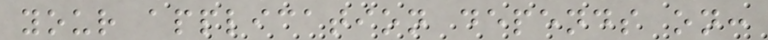your application depends on:
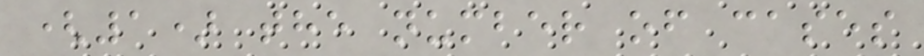(1) the number of cases
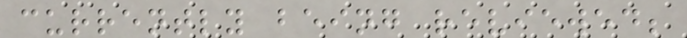currently being reviewed;
